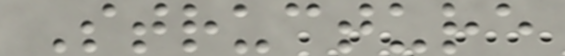Structure
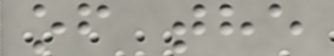of the
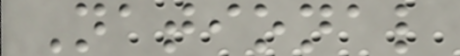National
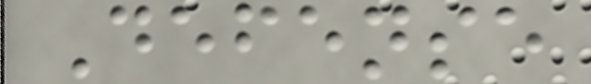Defense
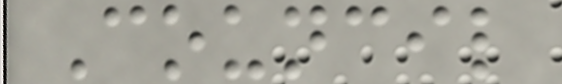Council
